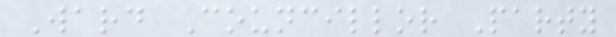Ward Councillor Party
